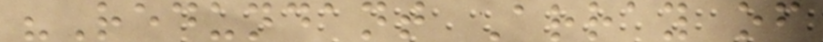"Redundant Array of
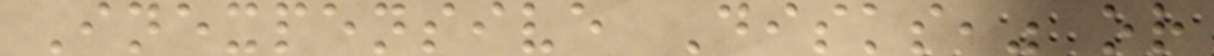Inexpensive Disks," or
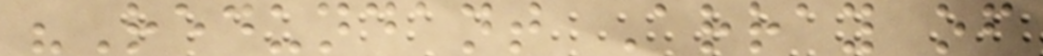"Redundant Array of
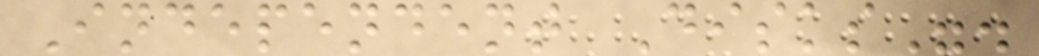Independent Disks".
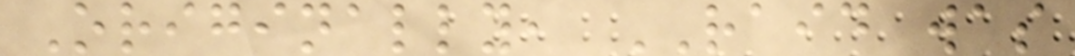Originally, RAID was
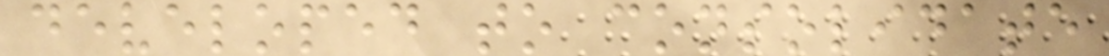developed to consolidate
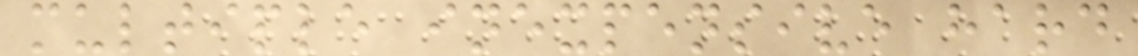multiple inexpensive hard
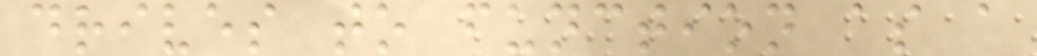drives to function as a
